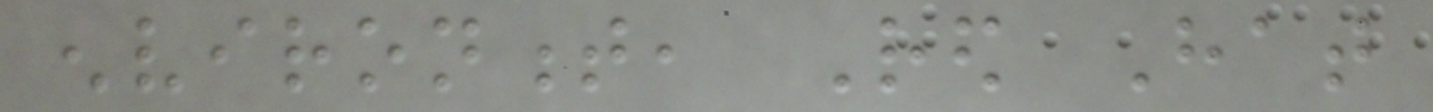environment, Red Hat
